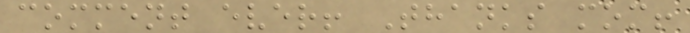comment ever! Thanks mom!
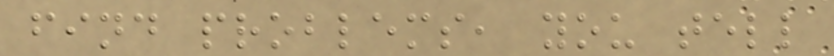find problems, you tell
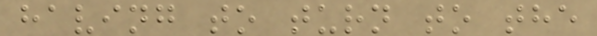having to turn to the
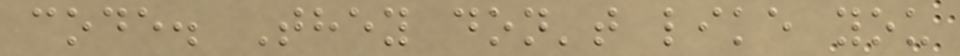code. They don't like you
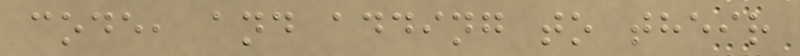code, and adding to their
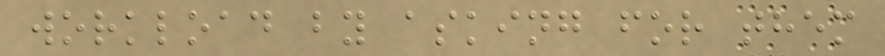workload by asking for them
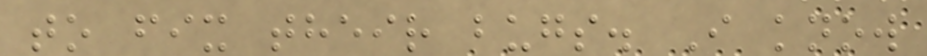to fix their bugs. I know
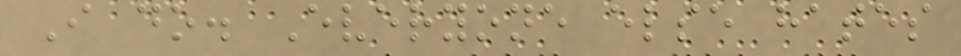I do. Everyone else hates
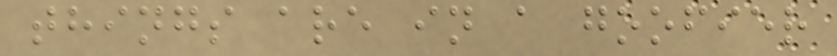things are in a goofier
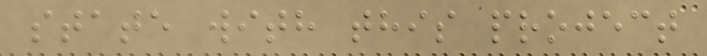state with this project
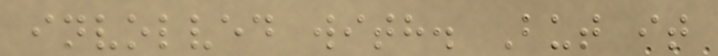involved with. But it
